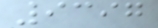9397
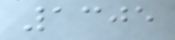1305
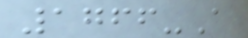1766-A
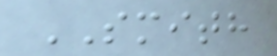SMITH
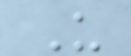U
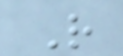R
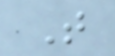T
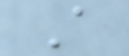A
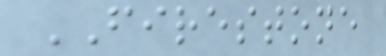FIRESTONE
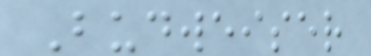Budweiser
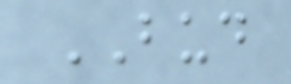BUD
